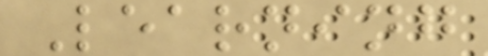Learning
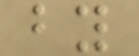by
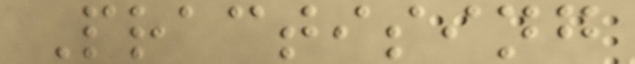Practising
